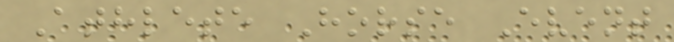Athlete Horse Event
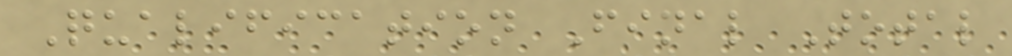Qualification Final Total
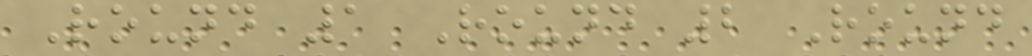Round 1 Round 2 Round
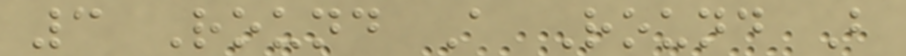3 Round A Round B
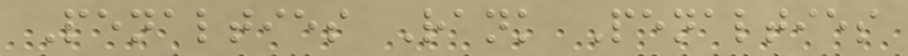Penalties Rank Penalties
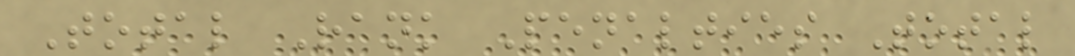Total Rank Penalties Total
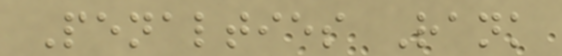Penalties Rank
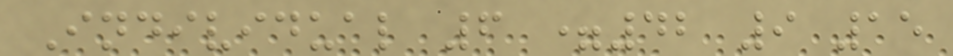Individual 6 =42 9 15
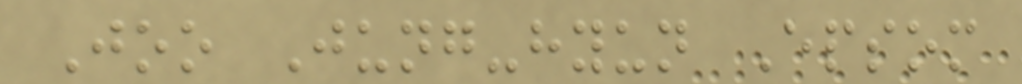Joo Jung-hyun Epsom
